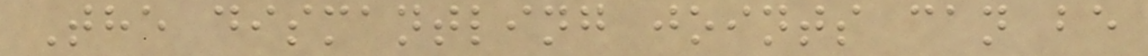The dismantling joints can be
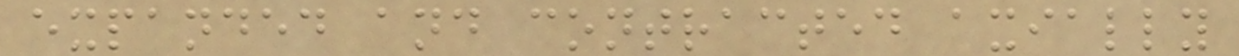expanded and contracted axially
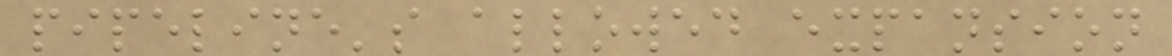pipeline's allowed expansion
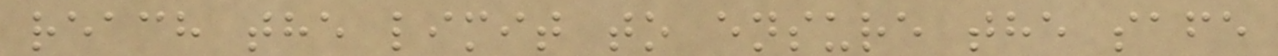reach the limit to ensure the safe
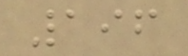196
